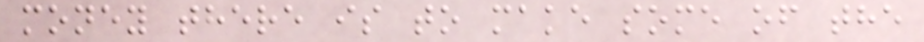money there is to make some of the
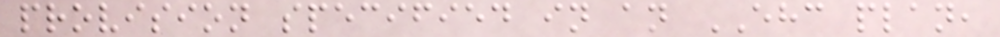provision specified in an EHC plan,
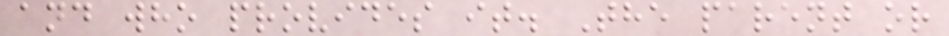and who provides it. The parent or
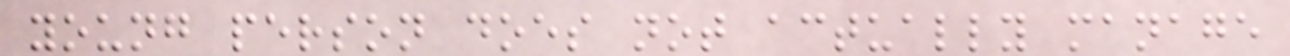young person does not actually manage
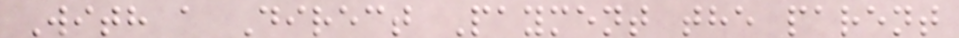With a Direct Payment the parent
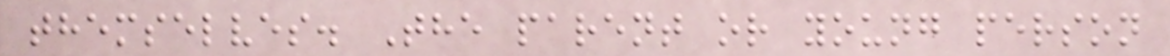themselves. The parent or young person
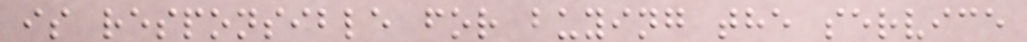is responsible for buying the service
